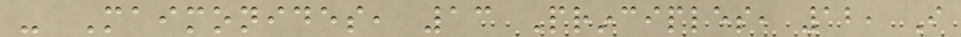- Maimonides, 13 Principles, 12, I
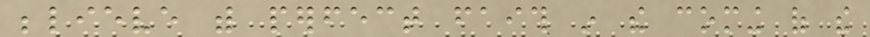believe with perfect faith in the coming of the
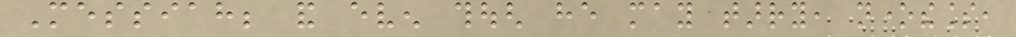Messiah; and even though he may tarry, nonetheless,
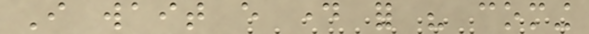I wait every day for his coming
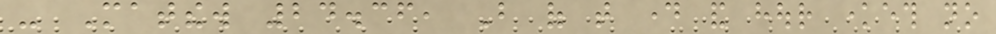- Matthew 24.36, But of that day and hour knoweth no
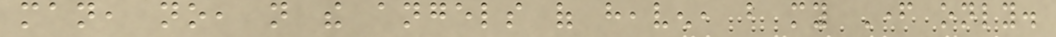man, no, not the angels of heaven, but my Father only.
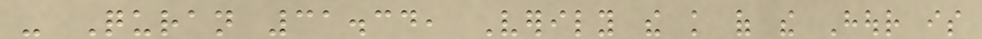- Quran 31.34, Verily the knowledge of the Hour is
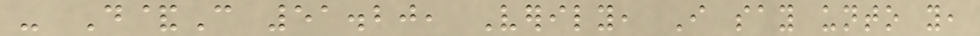- D&C 51.20, Verily, I say unto you,
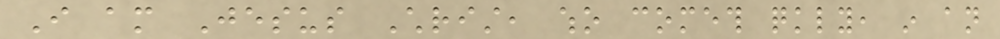I am Jesus Christ, who cometh quickly, in an
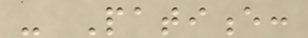- Patience:
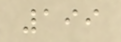199
